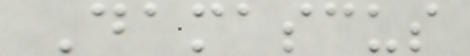Damascus
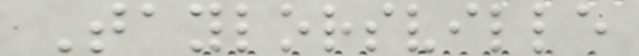Taylorsville
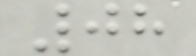08
